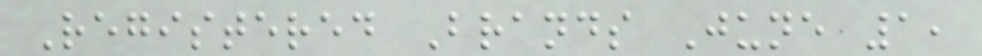Registered Brands June 1,
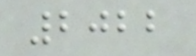2022
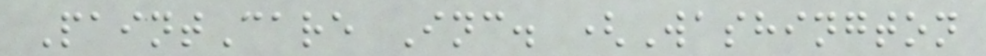PaintCare Inc. (Washington
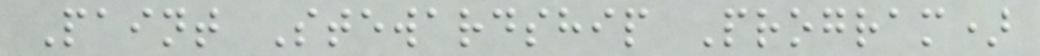Paint Stewardship Program)
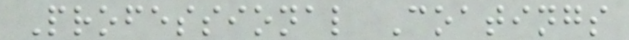Professional Coatings
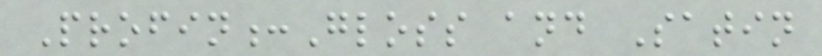Profin:Gloss and Satin
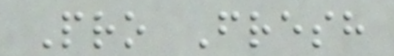Pro Fresh
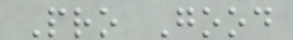Pro Good
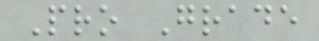Pro Grade
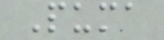Puma
